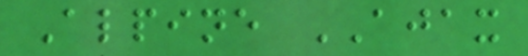Alpine AJAX
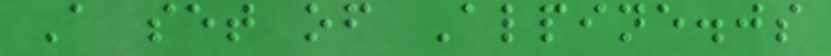A set of Alpine.js
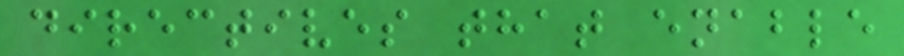directives that enable
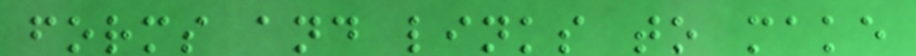forms and links to make
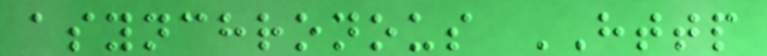asynchronous HTTP
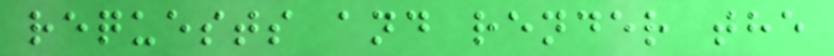requests and render the
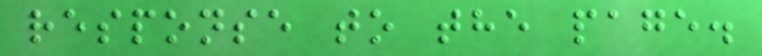response to the page.
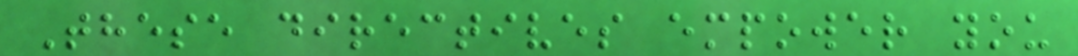These directives empower you
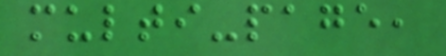multi-page,
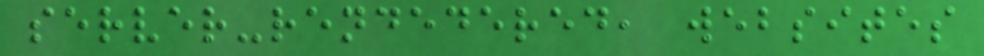server-rendedered, websites
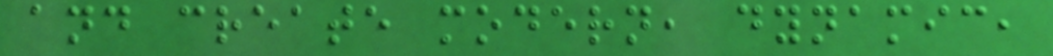and create modern, dynamic,
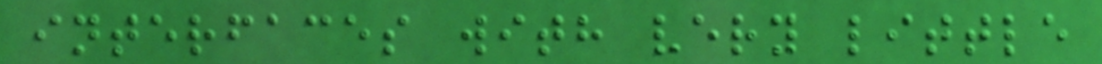interfaces with very little
